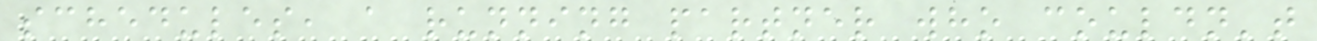schedules, a running partner who couldn't
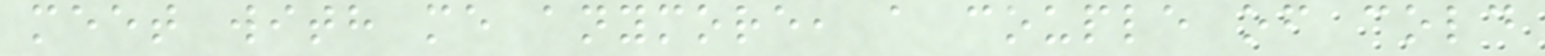meet with me anymore, a couple of cold
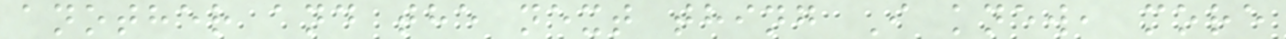another and the next thing I knew, more
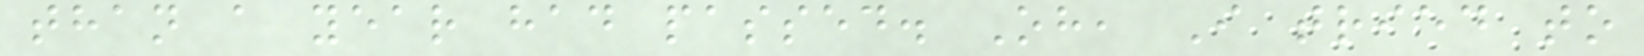than a year had passed. Oh, I tried to
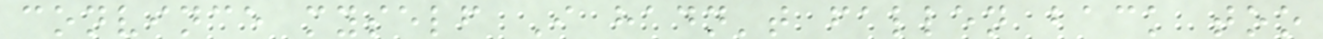convince myself I hadn't fallen back too
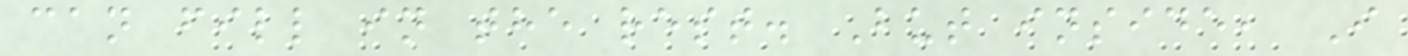can fill in the rest. But inside, I
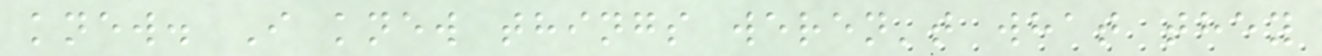knew. I knew things weren't what they
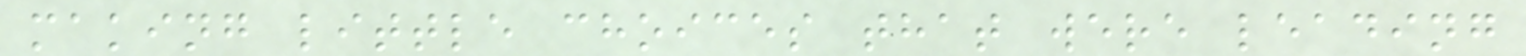making little choices that were leading
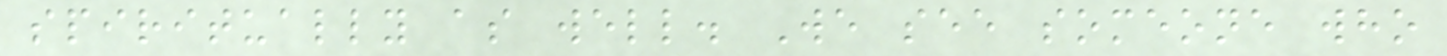spiritually as well. We see someone who
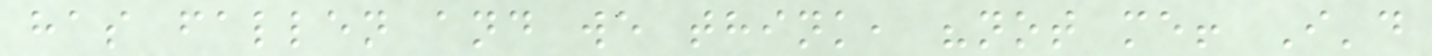has fallen and we think, "not me! I'd
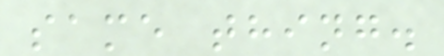same thing.
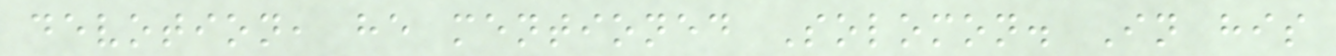devotion, he mentioned Solomon. In his
